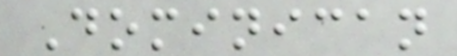Dominican
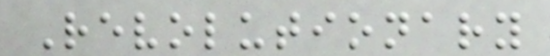Revolutionary
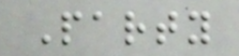Party
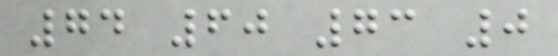74 60 73 0
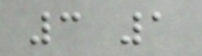3 1
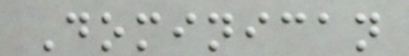Dominican
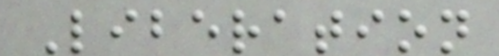Liberation
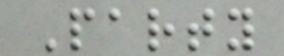Party
